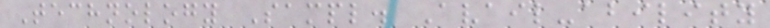Technology Sampl. Avail-ability
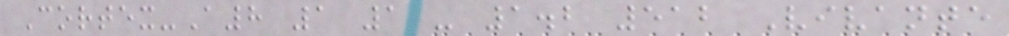Cortex-A8 1 1 - 1.2 512 Vivante
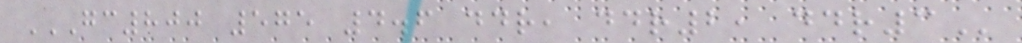GC800 575 4.6 DDR, DDR2, DDR3
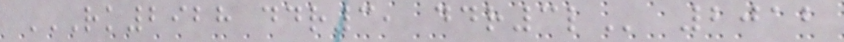RK2928 DDR3, DDR3L 2012
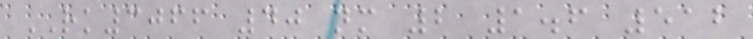RK3066 40 nm 2 1.6 512
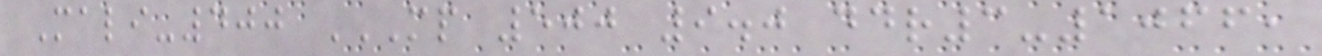Mali-400 MP 500 9.0 DDR3-1066,
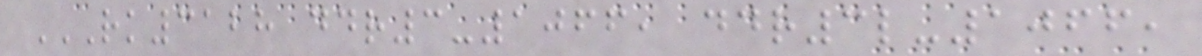RK3128 DDR3-1066, DDR3L-1066,
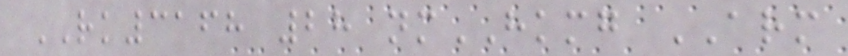RK3168 28 nmHKMG ARM
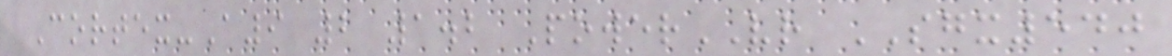Cortex-A9 2 1.2 PowerVR SGX540
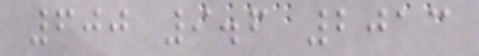600 9.6 2013
